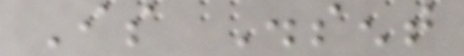Is Dissent
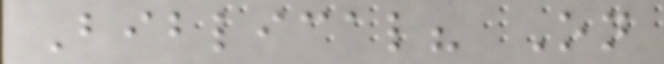Biblical? On
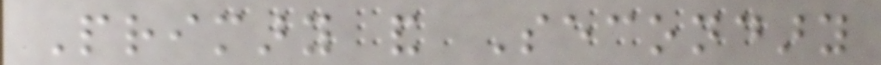Primary and Secondary
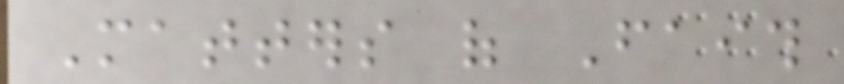Matters of Faith
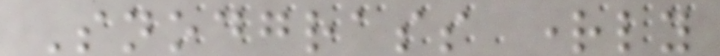Snodgrass rightly
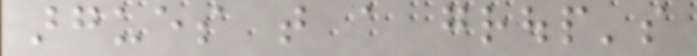argues that a group's
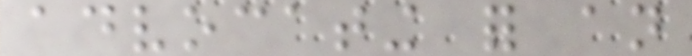advocating for an
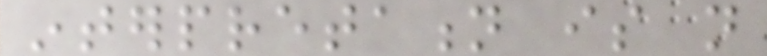interpretation is not
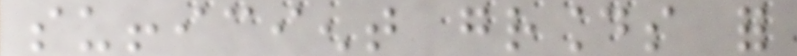sufficient grounds for
